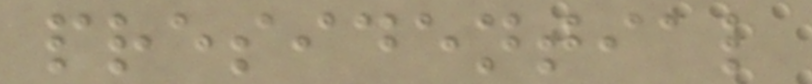presidential
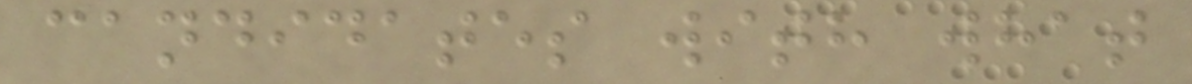candidates with what
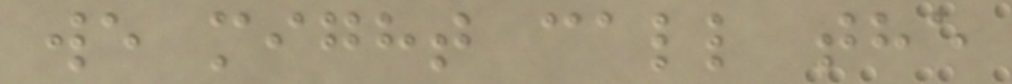we might call the
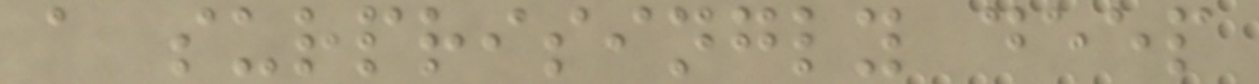a surprisingly deep
